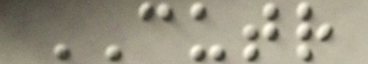CUTR
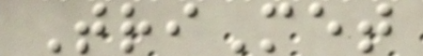TriMet
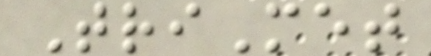TriMet
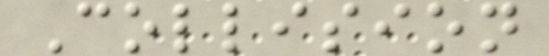Collision
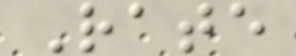Rate
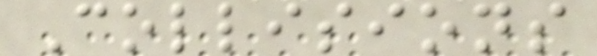Collisions
